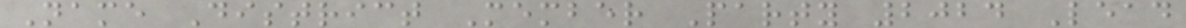Name District Member Party 2024 Lead
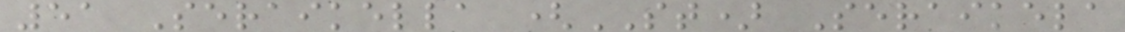51 Seraikella (ST) Seraikela
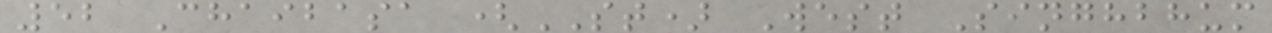52 Chaibasa (ST) West Singhbhum
